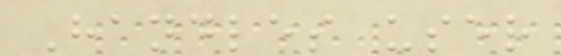Handles user
